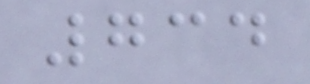734
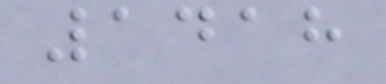1418
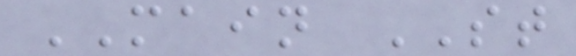MAIN ST
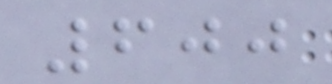600
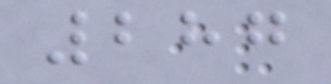287
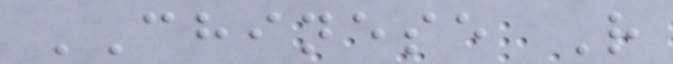CHINESE R
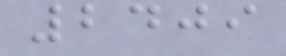2409
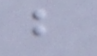b
